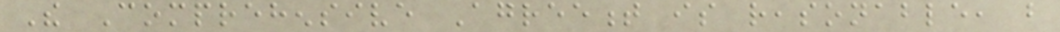The Comprehensive Agreement is reasonable, but
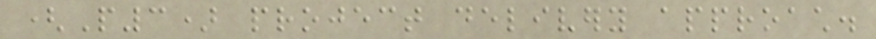(P3) project delivery approach.
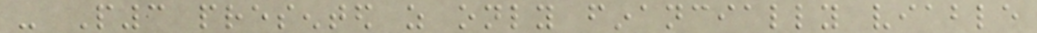- P3 presented as only financially viable
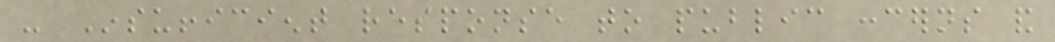- Insufficient response to public concerns and
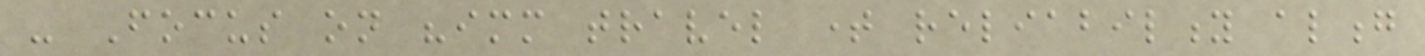- Focus on "immediate travel time reliability along
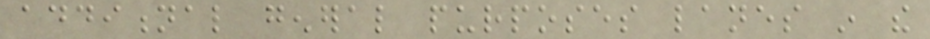additional general purposes lanes in the
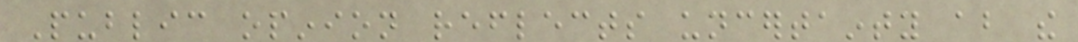Public opinion reflects uncertainty about the
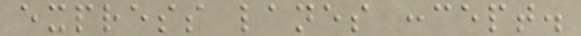express lanes concept.
